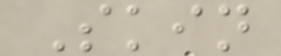Skin
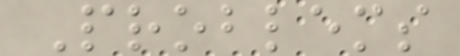Problems
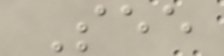See
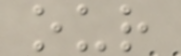our
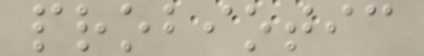probiotic
